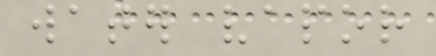water vapor
